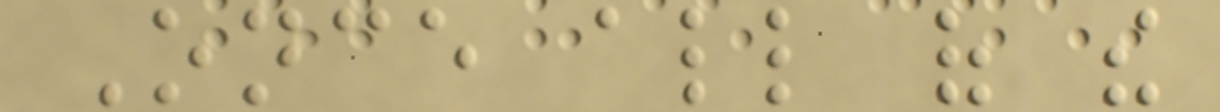Once all of the
